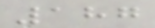187
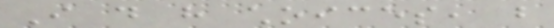I do have choices, but
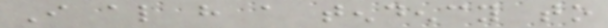I also have a tendency to
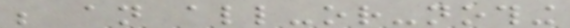be an all-or-nothing
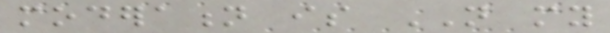moderation is NOT my
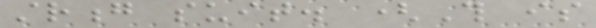strong suit. (This is
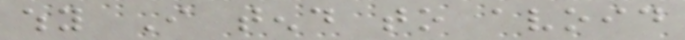why I tend to avoid
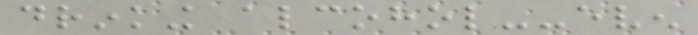drinking alcohol--even
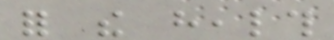for the health
